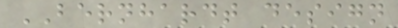BERNHARDT design
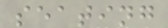seating
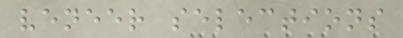veneer selections
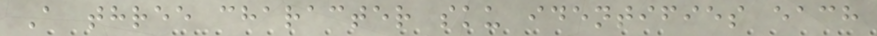A three character sku identifies each
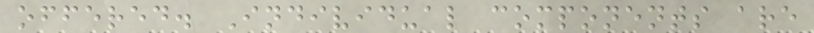offered. Individual components are
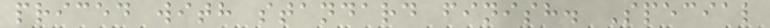priced with standard finish. Special
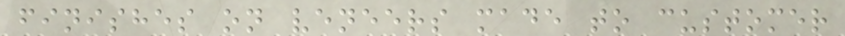finishes on veneers made to customer
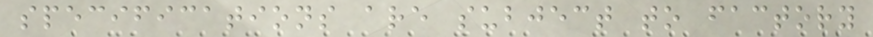specifications are subject to factory
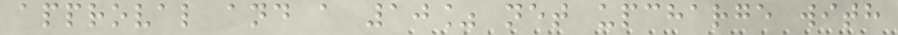approval and a 10% net upcharge with
